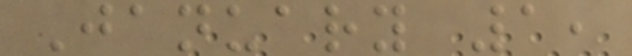January 1,
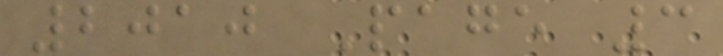2010 Page 3
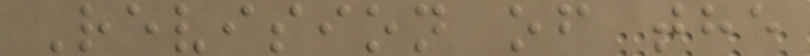Revision of the
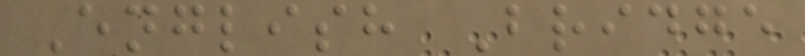English Bridge
